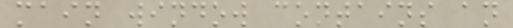main window contains an
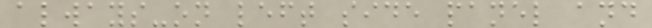always-on left side panel and
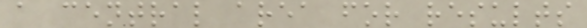a central area for results
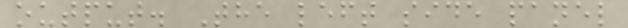output. The left side panel
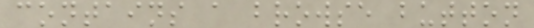contains a browse button
